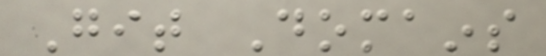Git Domains
